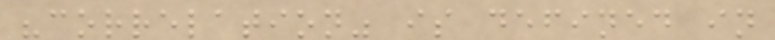"correlation" is defined in
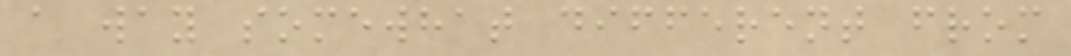a way somewhat different from
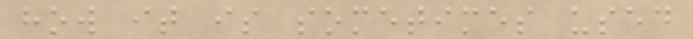how it is sometimes used
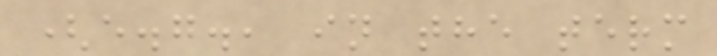(e.g., in the term
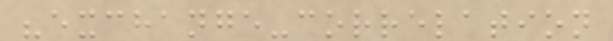"exchange-correlation
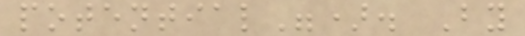potential"). By
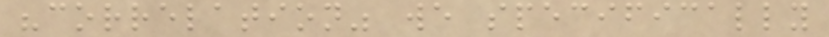"correlation" we specifically
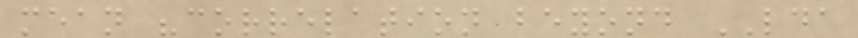mean "correlation beyond LDA
